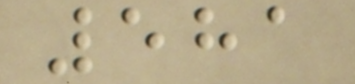581
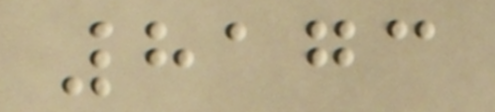8173
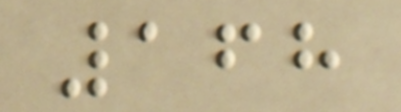168
